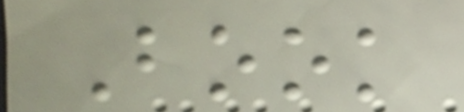Book
